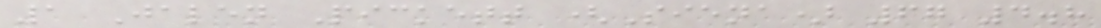1 Jalen Pickett (Siena) 67 4.8
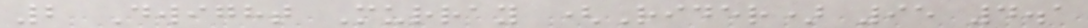2 Dwight Murray (Rider) 95 4.1
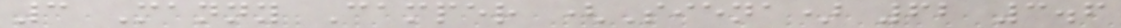3 Manny Camper (Siena) 62 3.6
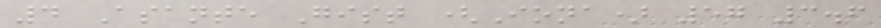4 Asante Gist (Iona) 57 3.6
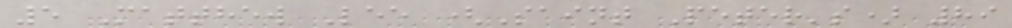5 Matthew Lee (Saint Peter's) 89
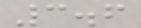3.6
